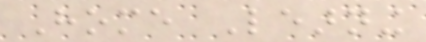Home Learning
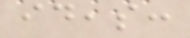ideas:
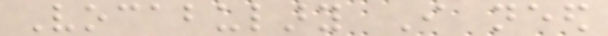Vocabulary I need
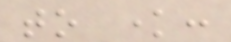to know:
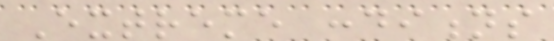Extreme conditions
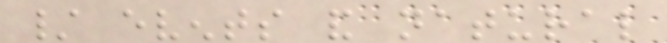/ events and natural
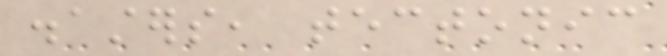disasters, tectonic
